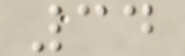34
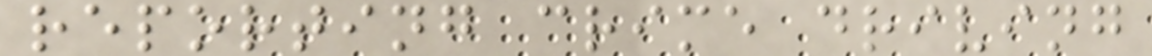reporting crime driving
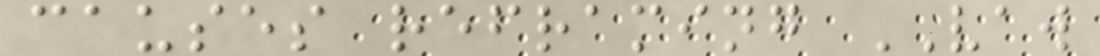causes reframing VAW
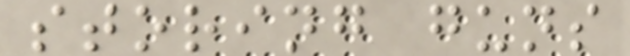storing guns
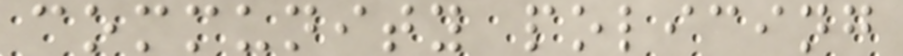community policing
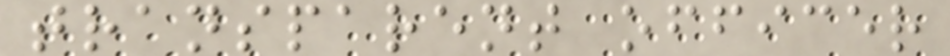transparent officer
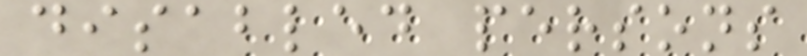disabled persons
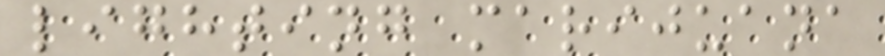lighting marijuana
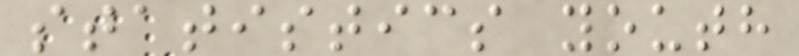statistics youth
